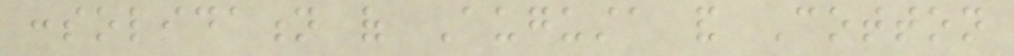consolidation of Augusta and Cotton
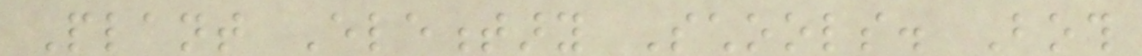Plant Elementary Schools. Both
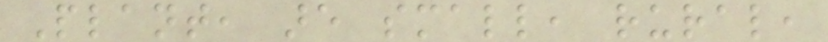Plant, are small, rural,
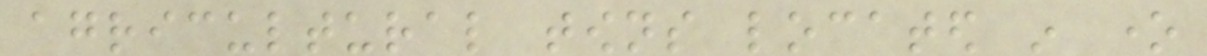agricultural towns located in one
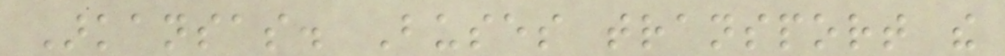Arkansas. Buses transport the
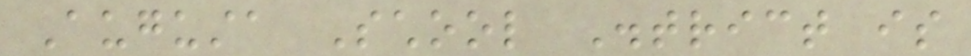Augusta School District is
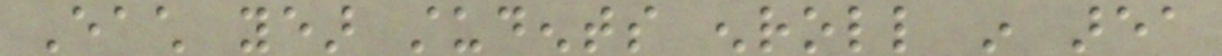Each year students enroll in area
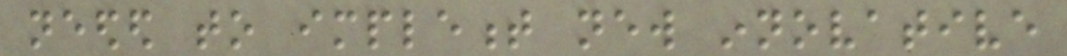needed to implement new innovative
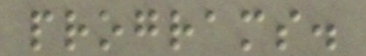programs.
